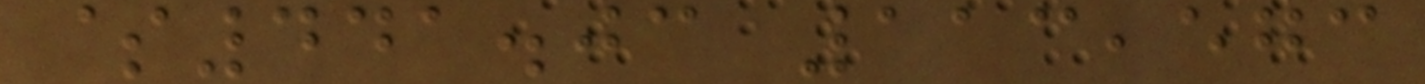$441.03 113,573
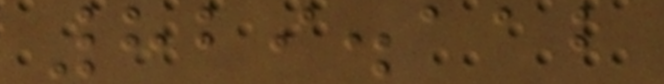829.112
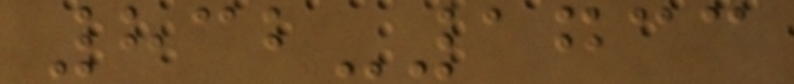832-1733
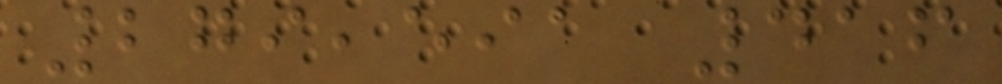279,591 416
